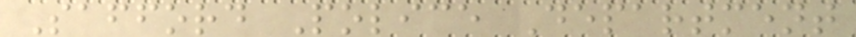Safford Police Department
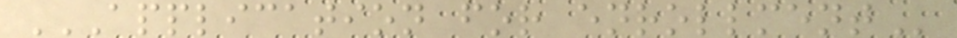APPLICATION FOR ENROLLMENT
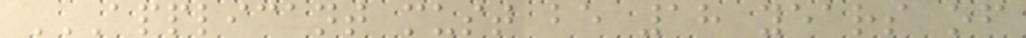APPLICANT MUST BE 18 YEARS OF
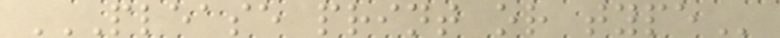PLEASE PRINT OR TYPE
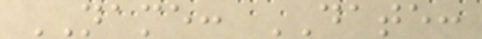NAME: DATE:
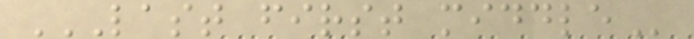LAST FIRST MIDDLE
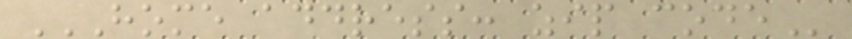HOME ADDRESS: ZIP CODE
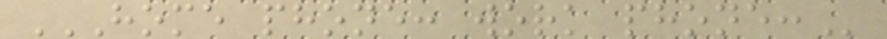HOME PHONE: WORK PHONE:
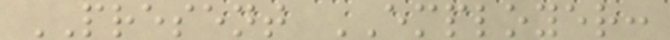PRESENT EMPLOYER:
